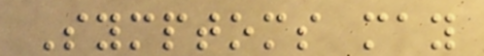Symptoms may
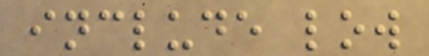include low
